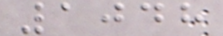1048
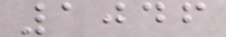1046
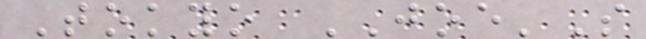Tokyo JOE'S
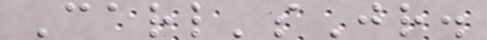Carl'sJr.
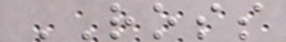ROSS
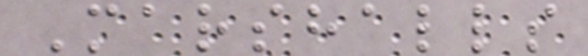Marshalls
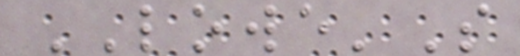LOWE'S
